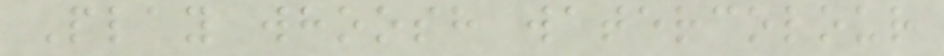Play whoosh watercolour
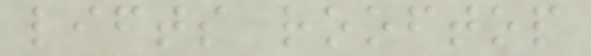lifts rooftop
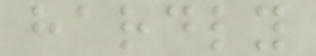hardly
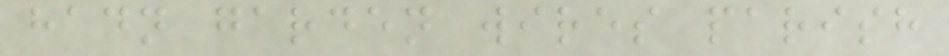hadn garden wires parish
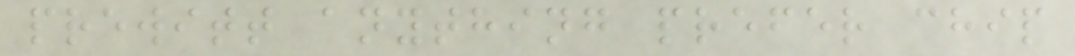prewitt anything prefer chip
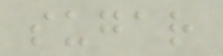sugar
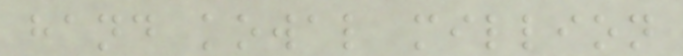hand kowal million
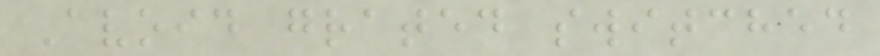Avoid grated switched
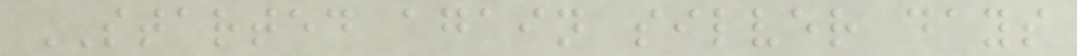STARTED again silver days
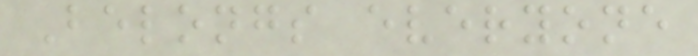Belongs everyone
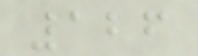126
